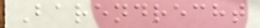Barendrecht
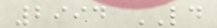2994 LD
